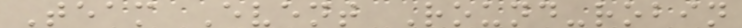Team Event Round-robin
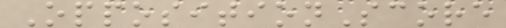OppositionScore
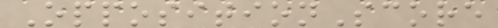OppositionScore
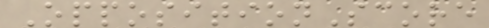OppositionScore
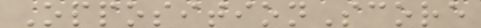OppositionScore
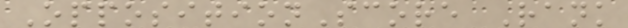OppositionScore Rank
